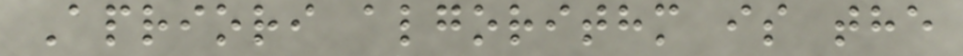Apriori algorithm is the
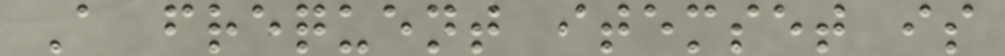A frequent itemset is
